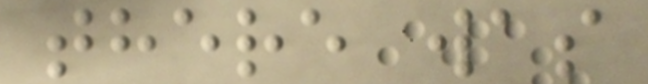there was
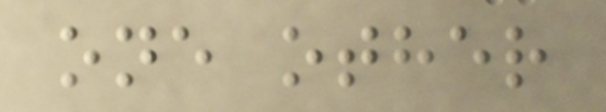one other
